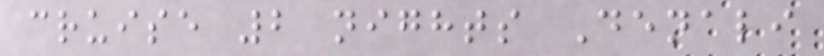cruise 2 nights Denali
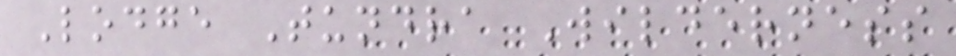Lodge Tundra Wilderness
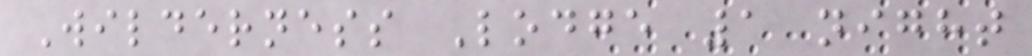Wilderness Lodge 1 night
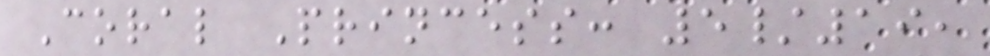Coral Princess: 5/19,
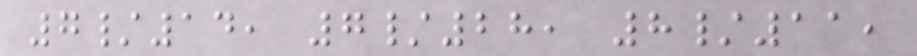7/14, 7/28, 8/11,
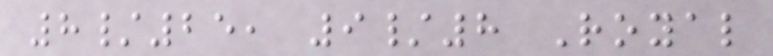8/25, 9/8 Royal
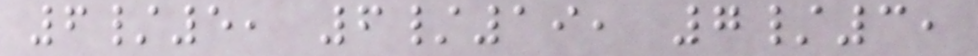6/5, 6/19, 7/3,
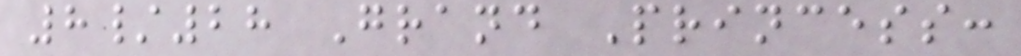8/28 Grand Princess:
